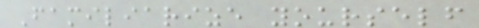Familiarize yourself
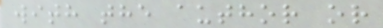with the author or
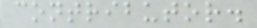contributor.
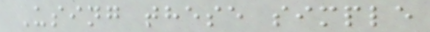Using these simple
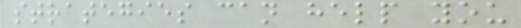strategies can help you
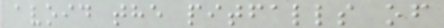avoid the pitfalls of
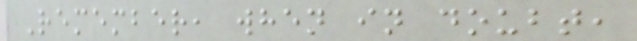Remember, when in doubt,
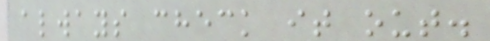always check it out.
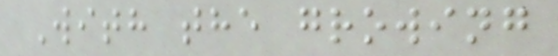With the growing
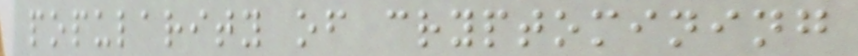popularity of cryptomining
